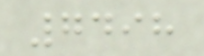7498
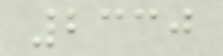2330
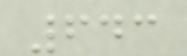643
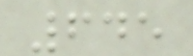645
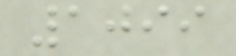1099
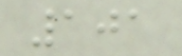101
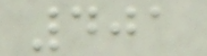401
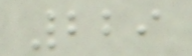229
